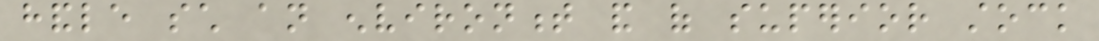handle such an environment and of superior stock
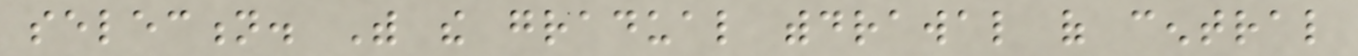selection. With the gradual withdrawal of central
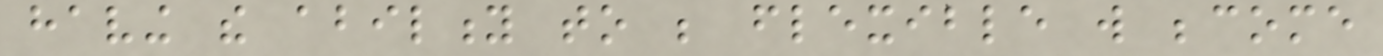having the ability to be flexible will become
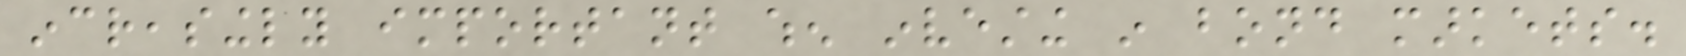increasingly important when investing in bond markets.
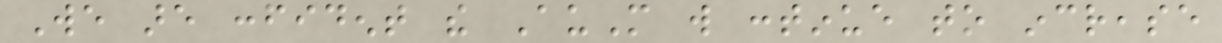We are confident the AuM will continue to increase
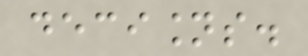decisions.
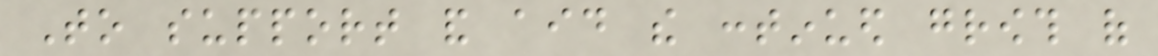To support and aid the continued growth of
